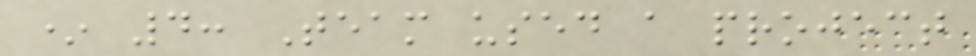* 4: Team used a project
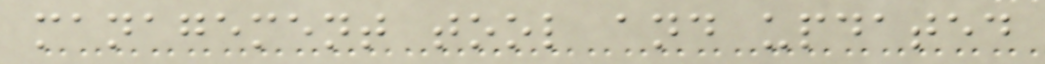management tool and updated
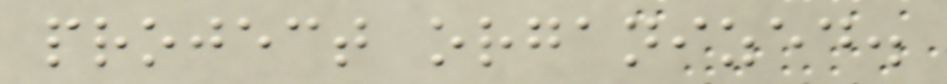project organized.
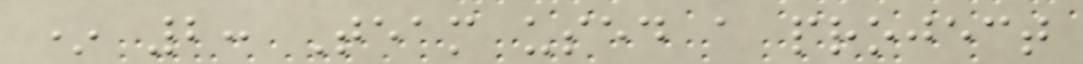* 2: Team used a project
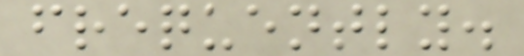frequently.
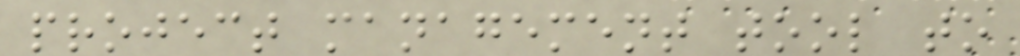project management tool to
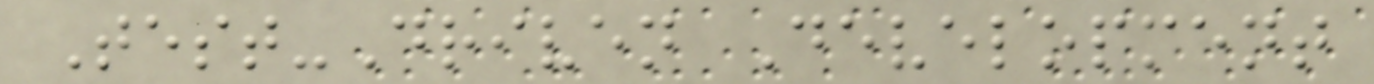Test-Driven Development
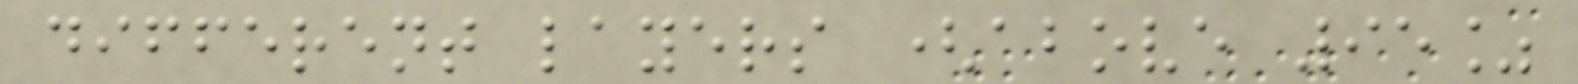different layers (above 95%
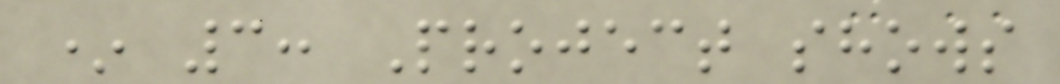* 3: Project shows
